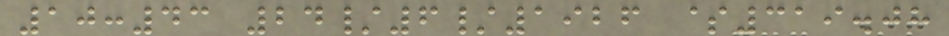10:43 24/6/1926 $319.08
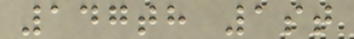147th 1st
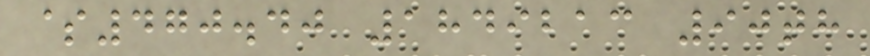$470.40 1849213 90th
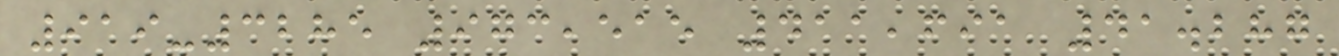919-3285 973,515 411,691 41.287
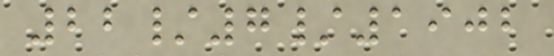22/7/1902
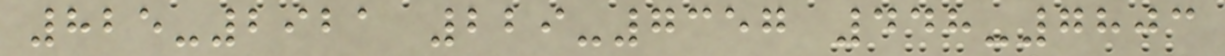825-2921 229-7357 448-7803
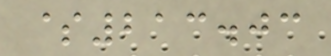$213.03
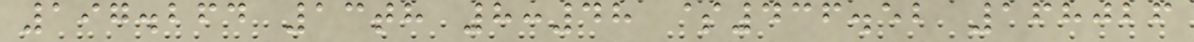197.264 13th 8:48 $436.52 168026
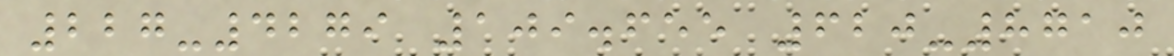227-4279 109.655 620-8710
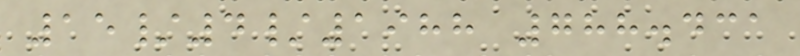15/4/1988 788.431
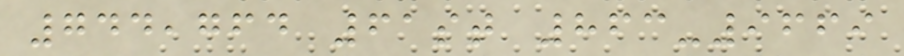744,764 61st 863-9669
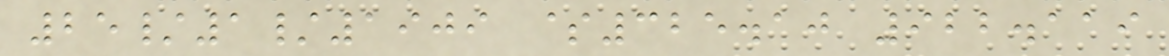25/1/1909 $325.10 922.119
